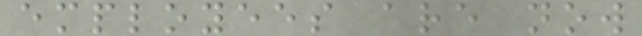employees are now
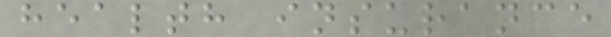health insurance
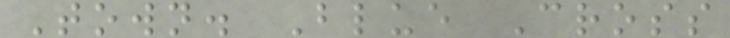Town. Blue Cross
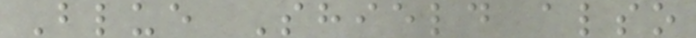Blue Shield also
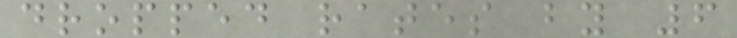dropped rates by 6
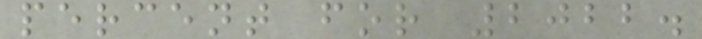percent for 2022.
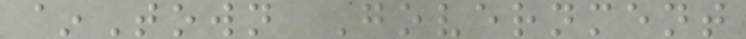~Town Government
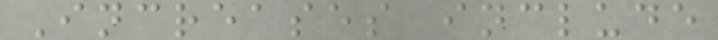Increases include
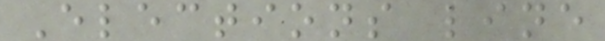Elections line
